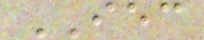IEC
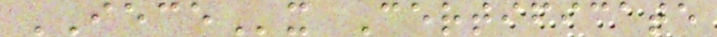IECEx Certificate
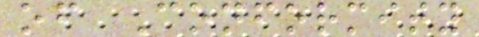of Conformity
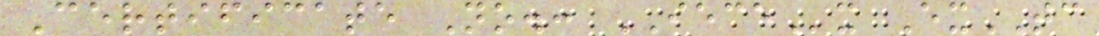Certificate No.: IECEx ExTC
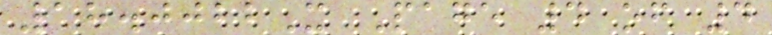18.0022X Page 4 of 4
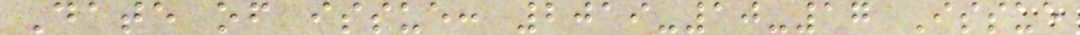Date of issue: 2019-10-17 Issue
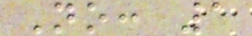No: 1
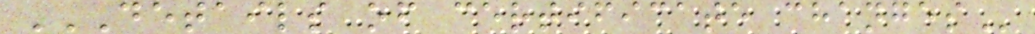DETAILS OF CERTIFICATE CHANGES
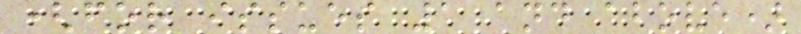(for issues 1 and above)
